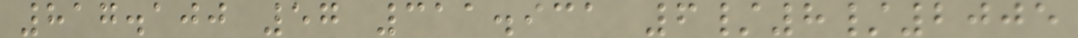817.100 57 311.931 6/8/2005
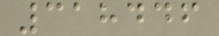318446
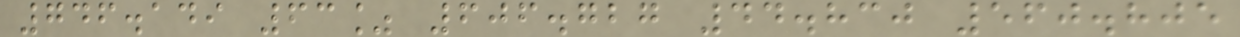746.149 63% 606.727 44.830 560.805
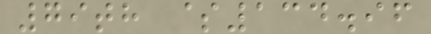79th $134.96
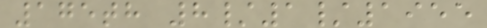175th 8/1/1955
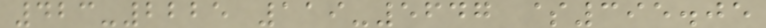423-2225 119-5647 $395.05
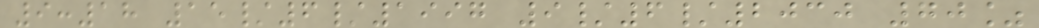9:18 15/6/1997 9/6/2030 70%
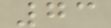73
